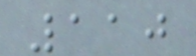110
